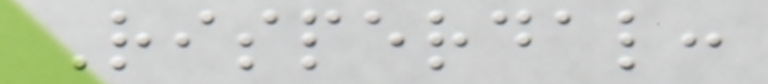Risperdal:
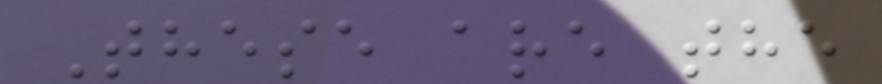These are the
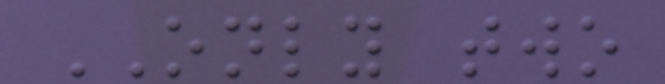ONLY two
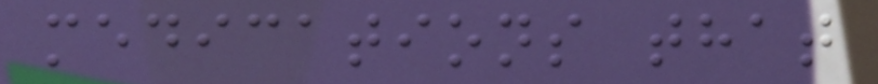medications that
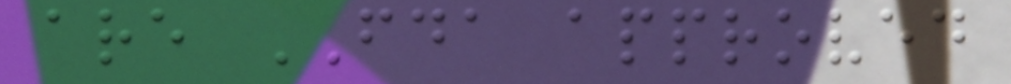are FDA approved
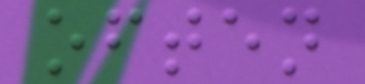often
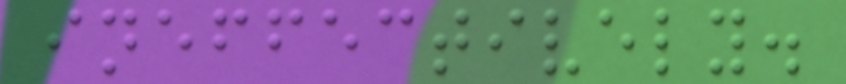ineffectively.
